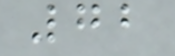72
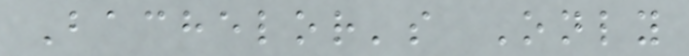Bachelor's Only
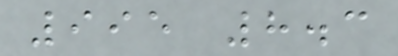995 8.3
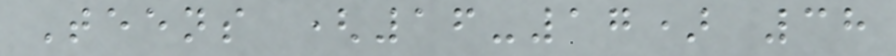Teens (16-17) 38
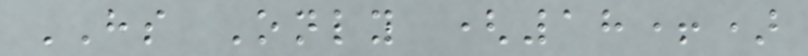HS Only (18+)
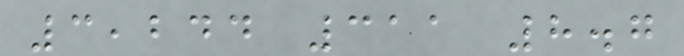3,244 311 8.7
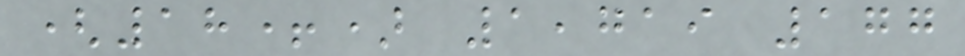(18+) 1,719 177
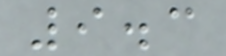9.3
